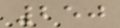250
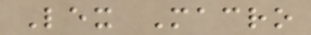Lex Macro
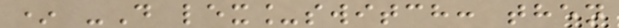* -D lex_switch: then
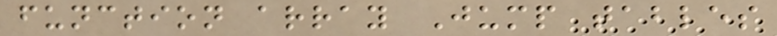function array Jump tables
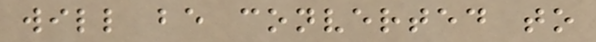will be converted to
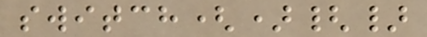switch(){}
